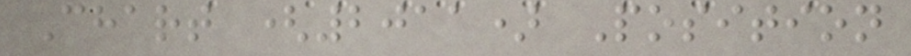Chart (2011) Position
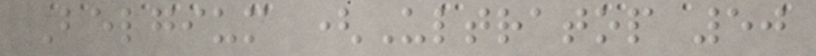Belgium (Ultratop 50
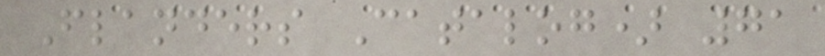Flanders Catalog) 71
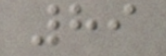89
